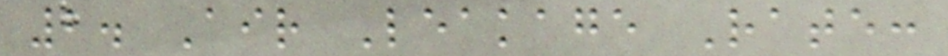2. Air Leakage Rate:
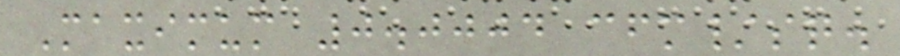Maximum 0.0004 cfm/sq.
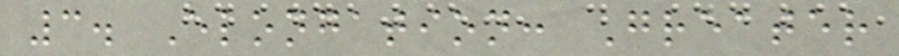3. Elongation: Greater
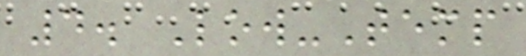4. Low-Temp
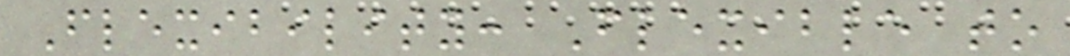Flexibility: Flexible to
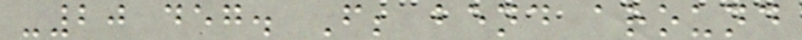-20 deg. F; bend around
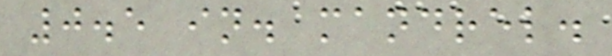0.5 in. mandrel.
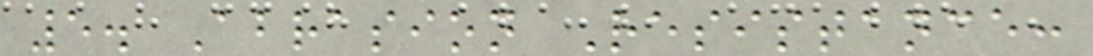5. Abrasion Resistance:
